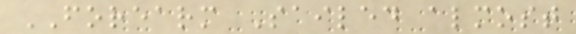FOREARM Sailed almost
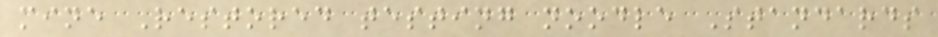mine Restored testing noodle Standards
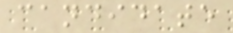candidate
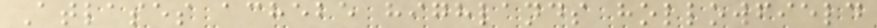Atlases achebe highlands hollowfield
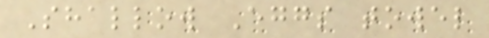Shallow Eggs towel
